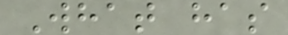What has
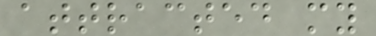attracted my
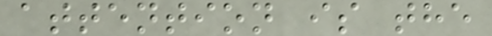attention is the
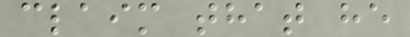claim that he
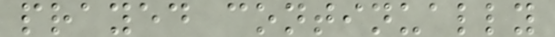prayed continually
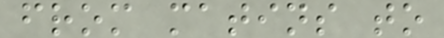from matins to
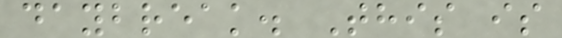daybreak. This is
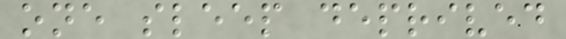one sleep deprived
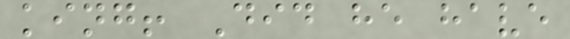king! Did he have
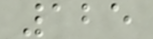125
